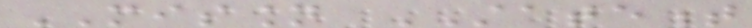MISSION STATEMENT
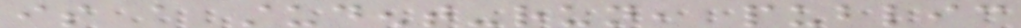is a student-run, public
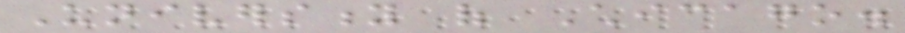University of Chicago.
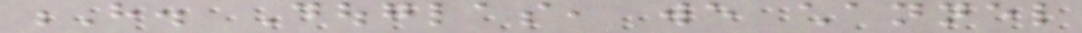H. Douglas, we channel
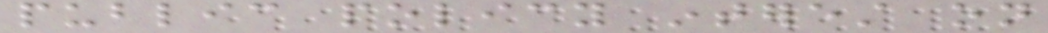public policy interest on
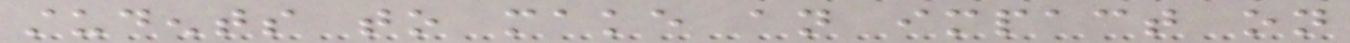students to make an impact on
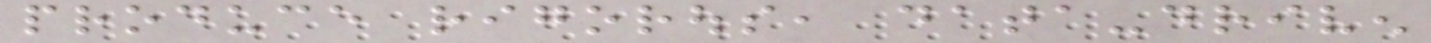produce rigorous, data-driven
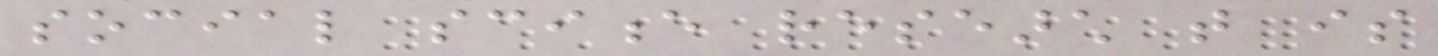social science research that is
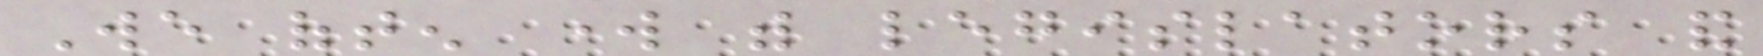We often work with legislators and
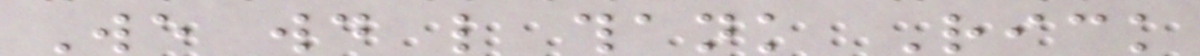We would like thank Rick
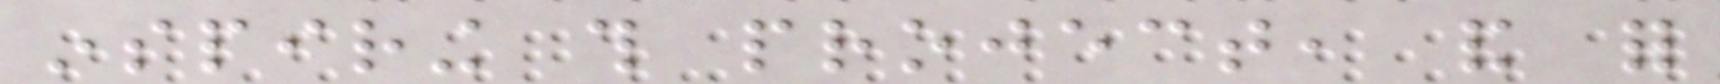inspiring this project, and for
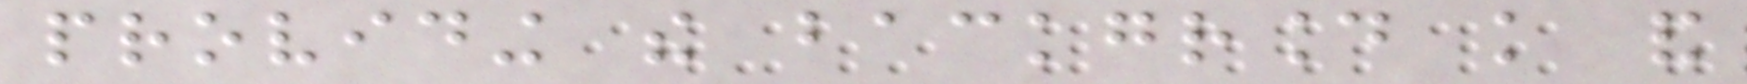providing the background knowledge and
